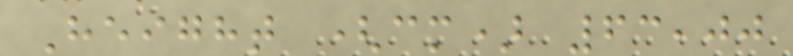Height (cm) 63,00
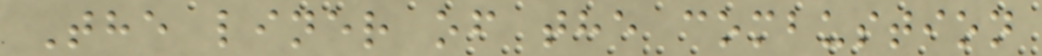The liner of the combustion
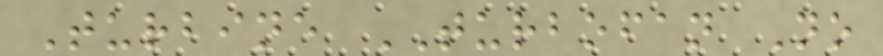Turbine TURBOFAN No
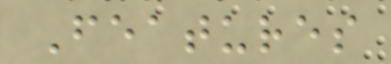Features
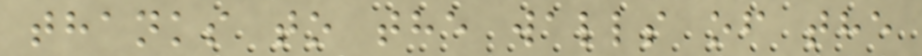thanks to the walls of the
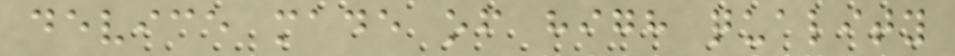device made of high quality
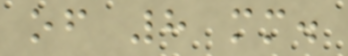of 8 mm.
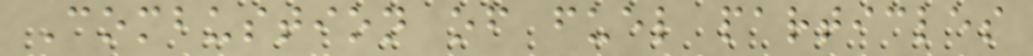Combustion of fuel particles
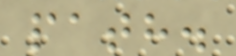path.
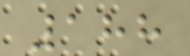188
